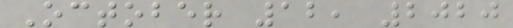October 12, 2020
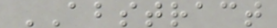ABSTRACT
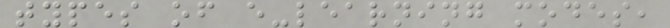types of e-learning modes,
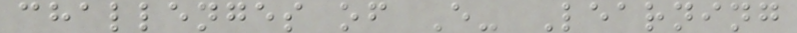challenges of E- Learning
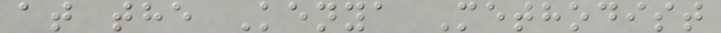at the Kenya Methodist
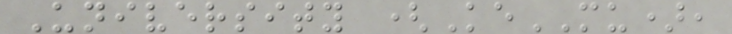University (KeMU),
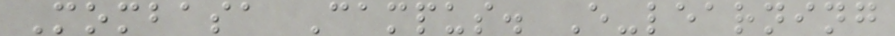Mombasa Campus. E-learning
